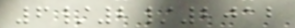6/2/2012
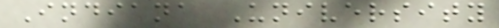Indiana University
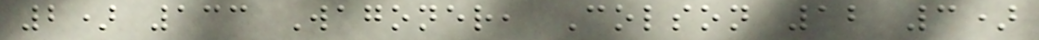2) 133 Wagoner, Colson 12 3)
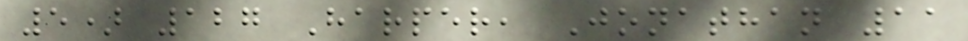5) 127 Harper, Jonathan 11
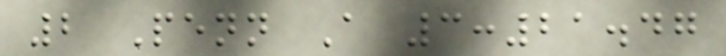2 Penn A 3:21.47
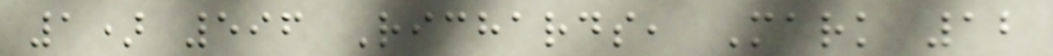1) 596 Richards, Mark 12
